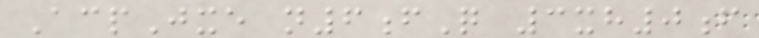AcpJxe n6fQ 3xh0f
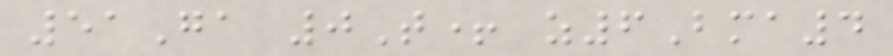51Ga 0T+ z6Bma4
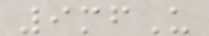9mfU
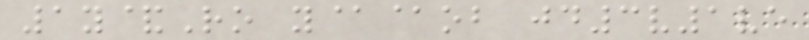1y&Ro y@@ob jd3v1ve
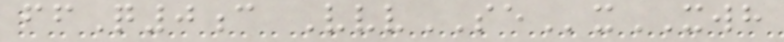ffQ0c VvvSExXWH
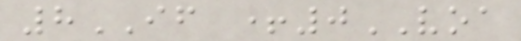8IF +0VOA
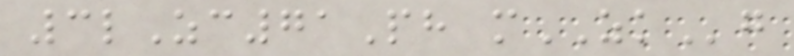3lZc71Ph mZKg
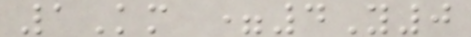1Km =4Y0
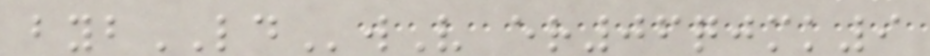bybLDwV er06qjmk9
